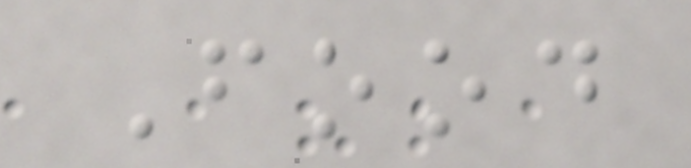Food
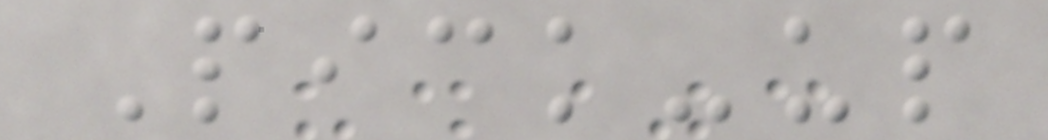Pick-up
